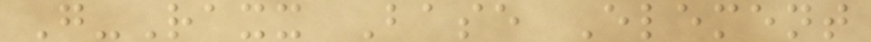G-Raxx Base Element
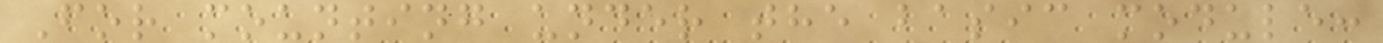For mounting under the basic module:
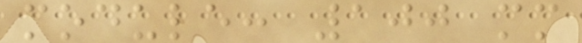module: 100 mm
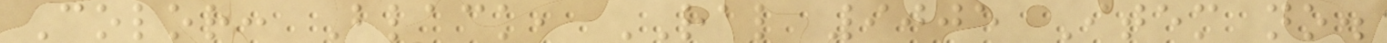Color: Black, RAL 9005 Item no.
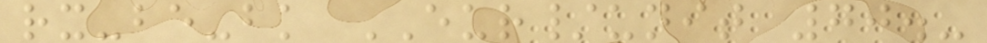rx-be-bk EUR/unit 70.-
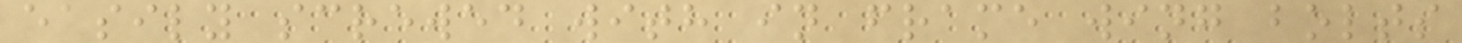easily screwed with in frame wing bolts
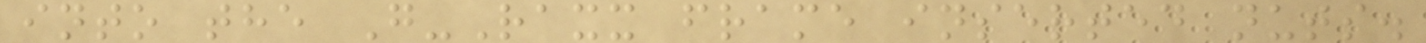into the G-Raxx frame inserted nuts.
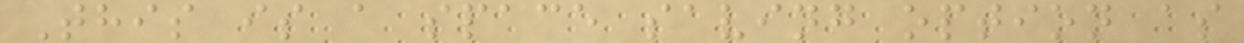This is a space saving option as
